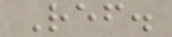Ref.
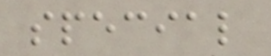special
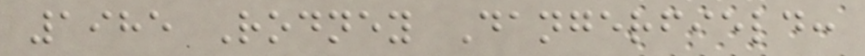1985 Rodney Dangerfield:
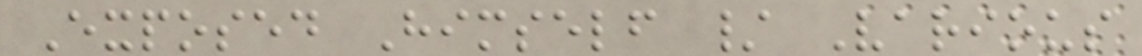Exposed Himself / Various
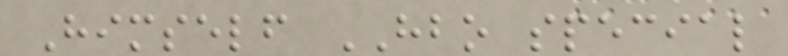Himself HBO special
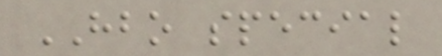HBO special
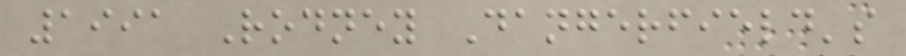1991 Rodney Dangerfield's
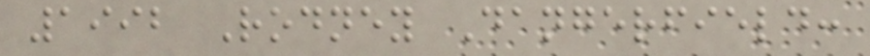1992 Rodney Dangerfield:
